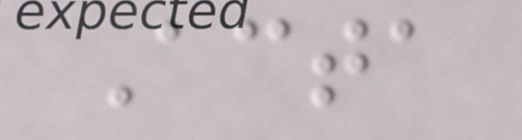Acta
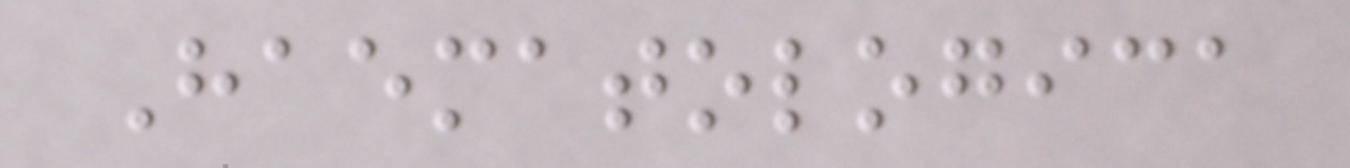Haematologica
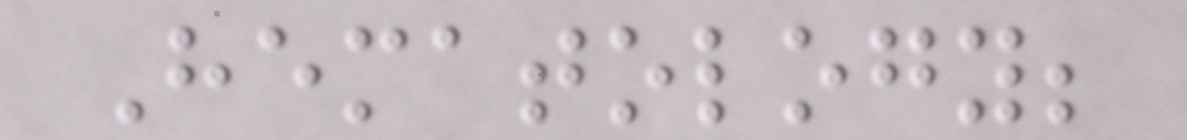Hematology;
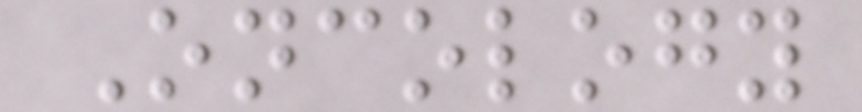Oncology
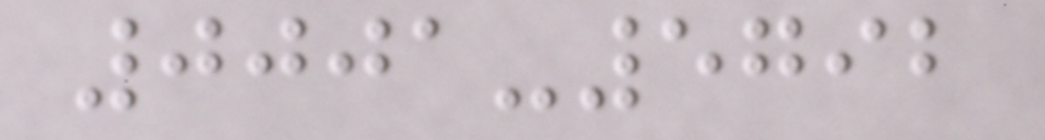0001-5792
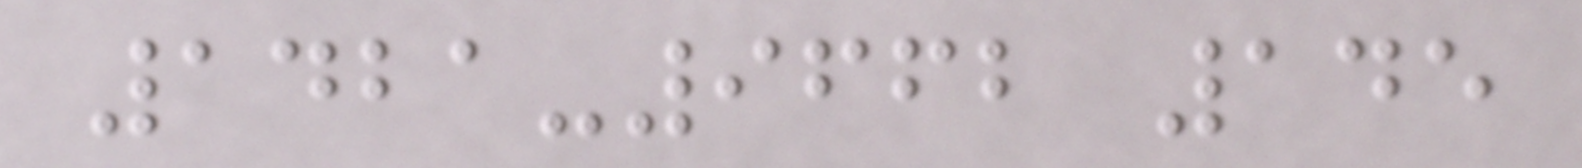1421-9662 145
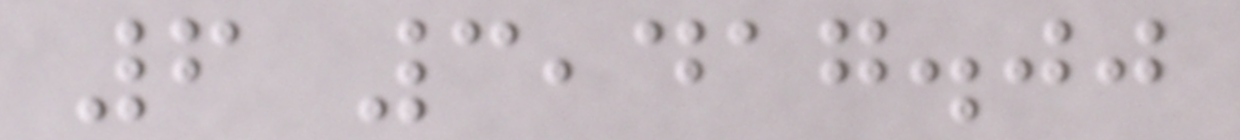6 3,417.00
